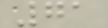71
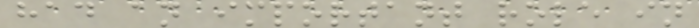had an important role in
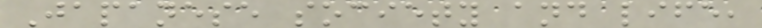Japanese society and life,
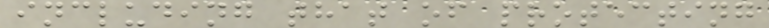including that of protecting
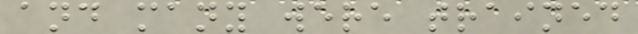and many were trained
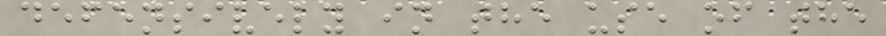defensively in the use of the
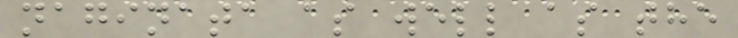naginata as well as the
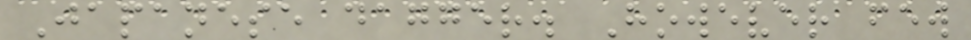Japanese dagger. However few
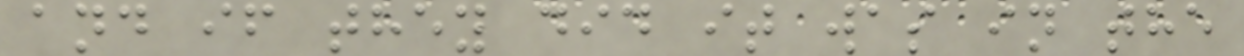and if they did it was in the
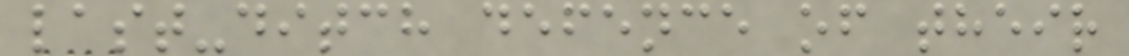last-ditch defence of their
